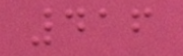416
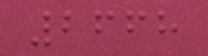2668
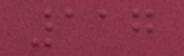117
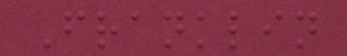Franklin
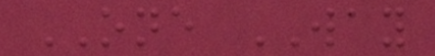ONE WAY
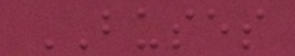BUSES
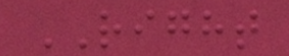RIGHT
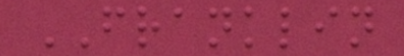FRANKLIN
